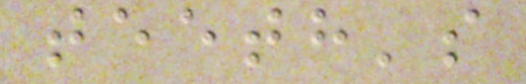teeth's
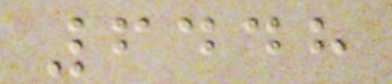6448
